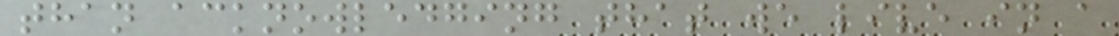than acknowledging that we live in a
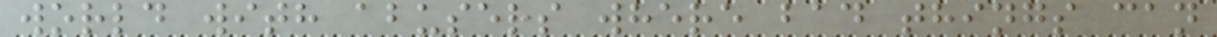world with abusers where bad things can
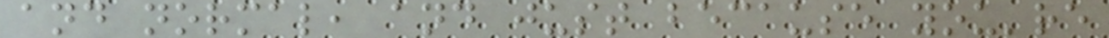and normal, and just because you're
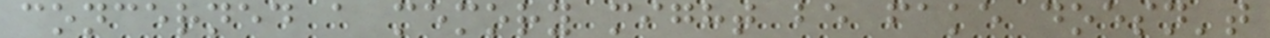concerned a memory might be fake doesn't
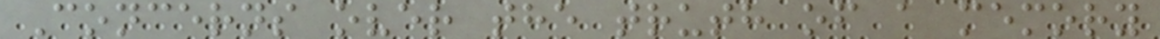Concerns over the truth of a memory
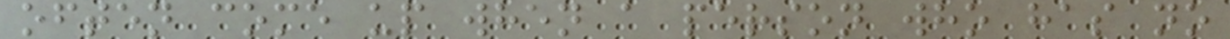often come up when a person who has no
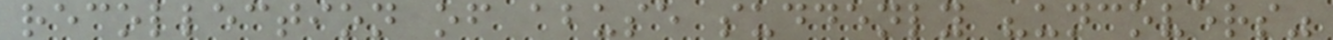recollection of abuse suddenly "uncovers"
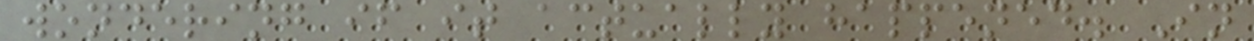wondering if it actually happened. In
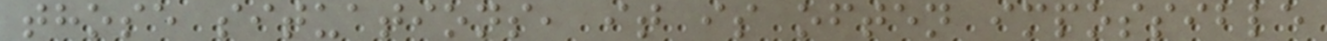those situations, it is often impossible
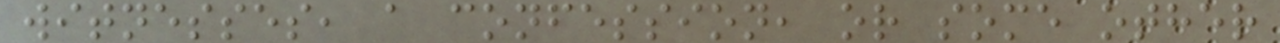witnesses, a confession, or some other
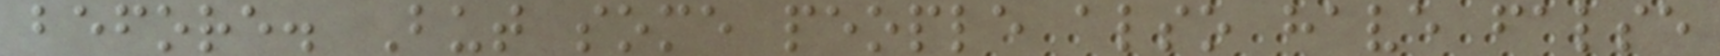before. But some people also have false
